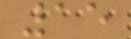15
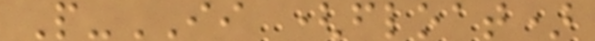P-II (float)
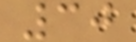30
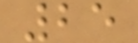25
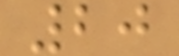20
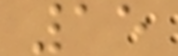15
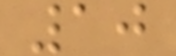10
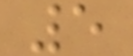5
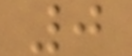0
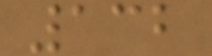132
